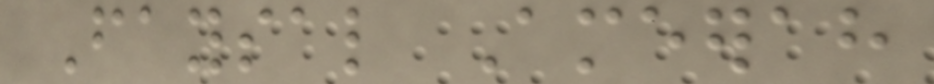Faysal Ameerah
